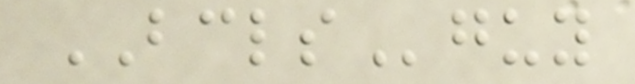BCLSguy
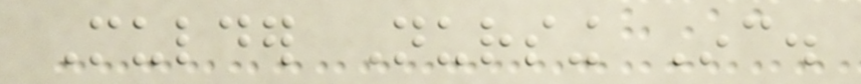Mulder Nursing Inc.
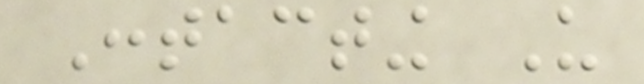Contacting Us
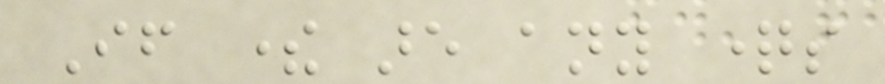If there are any questions
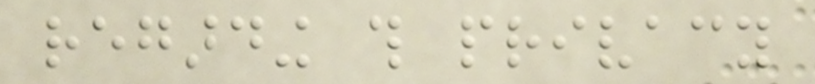regarding this privacy
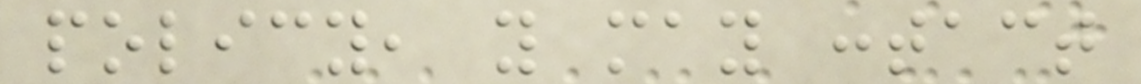policy, you may contact
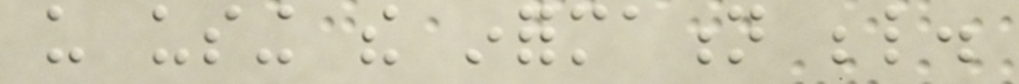us using the information below.
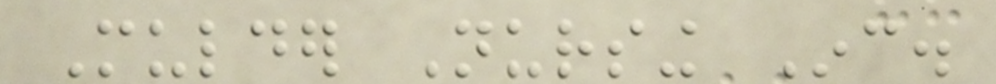Mulder Nursing Inc.
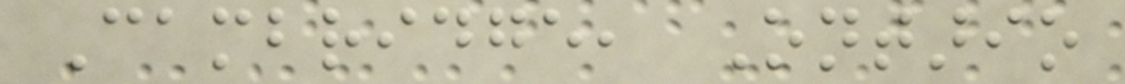Cambridge, Ontario
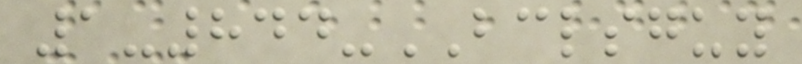1-844-BCLSGUY
